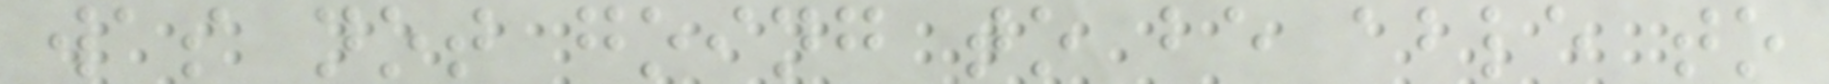was not going to be able to
